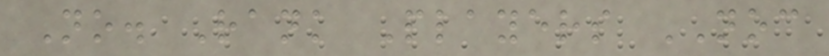No. Rank Players NOC
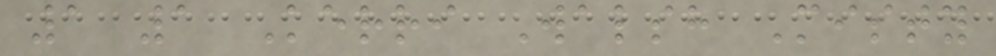1 1 Kerri Walsh Misty
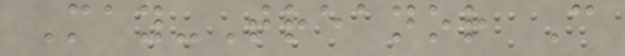May-Treanor C
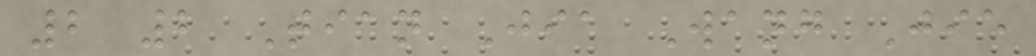2 2 Tian Jia Wang Jie
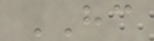HC
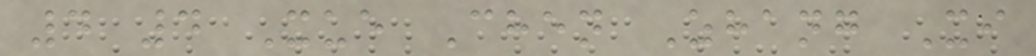4 4 Xue Chen Zhang Xi
